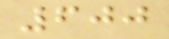600
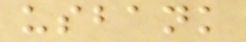usbank
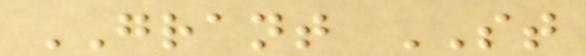GRANT ST
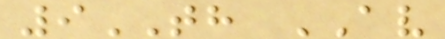9TH AV
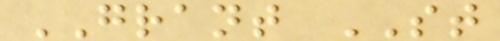GRANT ST
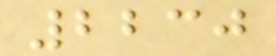2230
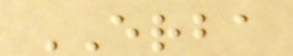ERBA
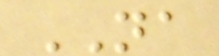NA
